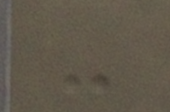-
